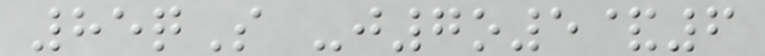85qS -j7o5&6
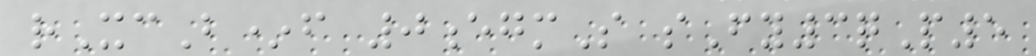rXcB*f 0egmS sFy3qP5
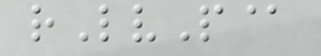rLvP@
